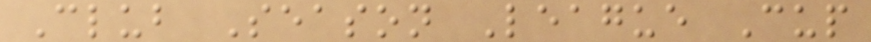Club Season League Cup
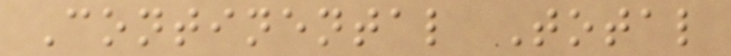Continental Total
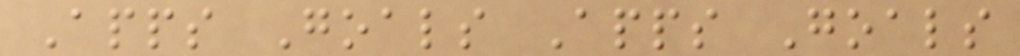Apps Goals Apps Goals
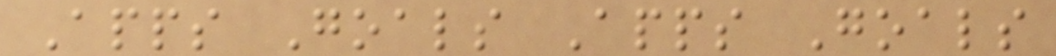Apps Goals Apps Goals
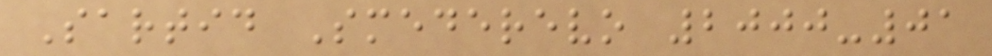Sartid Smederevo 2000-01
